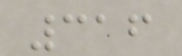316
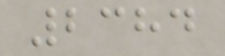2384
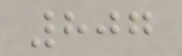807
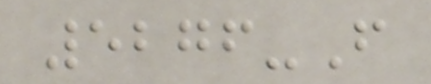5276-F
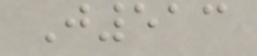J513
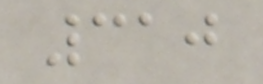310
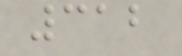312
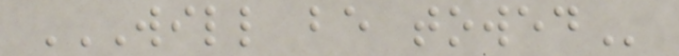WILL BE TOWED
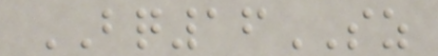BQ16SZ
